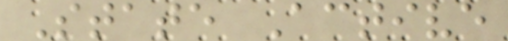State Active
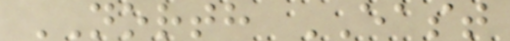NORTH EAST
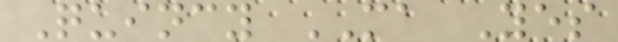Quincy MA Yes
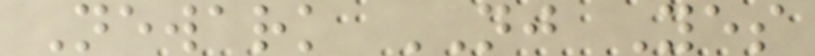Newark NJ Yes
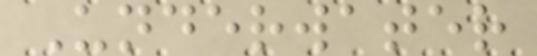Underwater
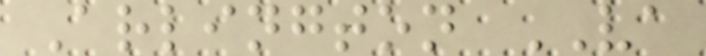Arlington VA
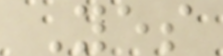Yes
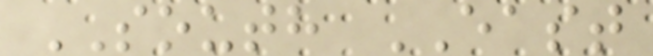SOUTH EAST
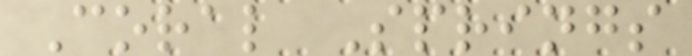Coral Springs
